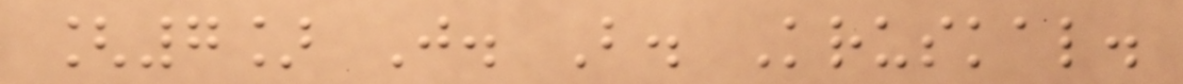[7] J. B. Kruskal.
